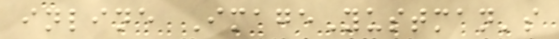inline ImageYustman's
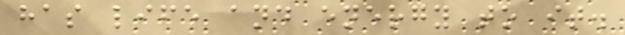has life and energy to it.
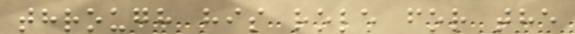through his role for the
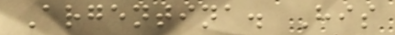Argentina. His
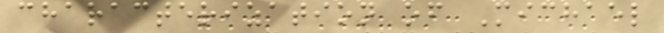characterization of Michael
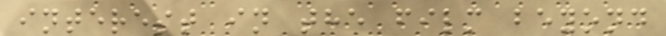interest in the film beyond
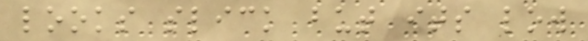looks slick but its low
